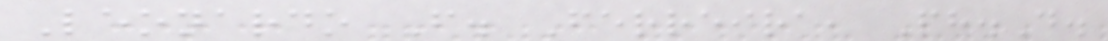Leonardo F. Ferreira, Ph.D.
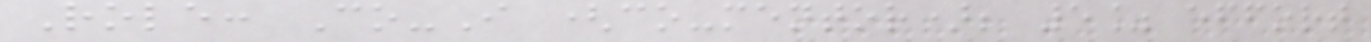Role: Co-I (co-mentor); 5% effort
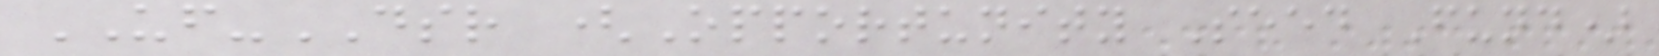UF-DSR (Opportunity Seed Fund)
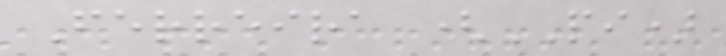Ferreira (PI)
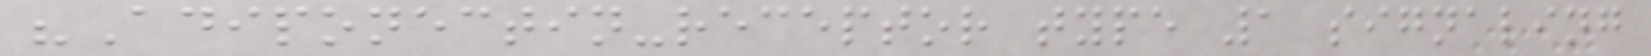"Adiponectin-receptor type 1 signaling
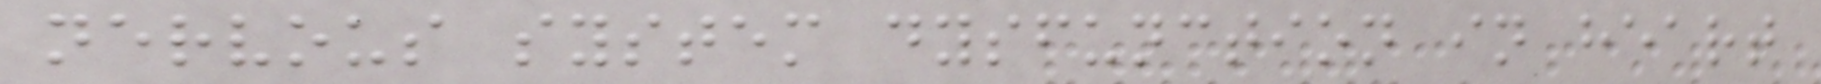nervous system dysfunction in heart
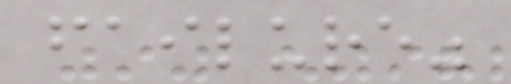failure"
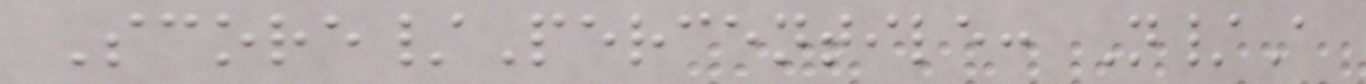Score/Percentile: N/A
